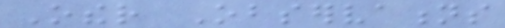Other Observations
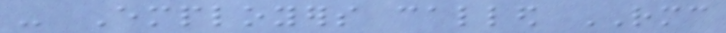- Employers called RMC
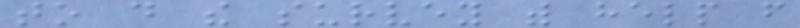to do the survey with help from
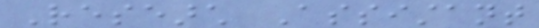Research Assistant
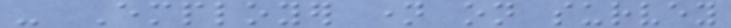- Employer name on survey
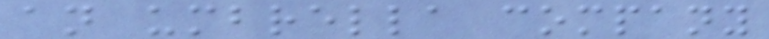an umbrella company
